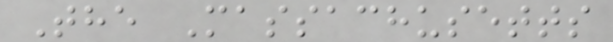The Massachusetts
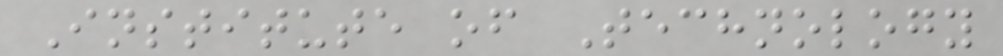Institute of Technology
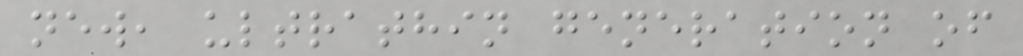new, ultrathin generation of
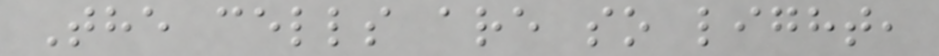The cells are so light,
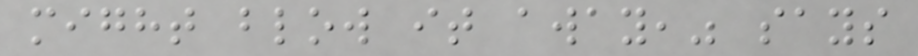might blow it away," says
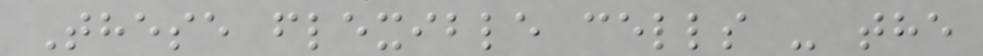These flexible cells - the
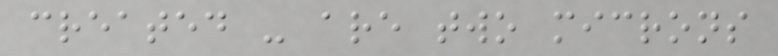created - are two microns
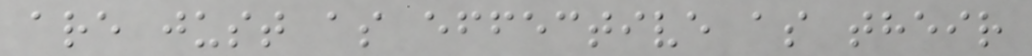are just as effective as their
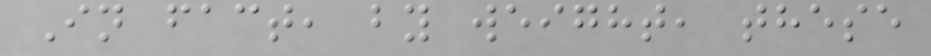In fact, by weight, these
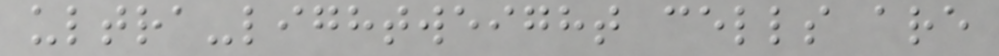ultra-lightweight cells are
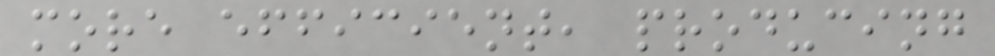more efficient, producing
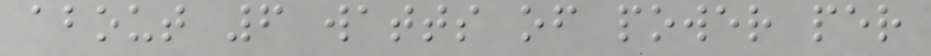about 6 watts of power per
